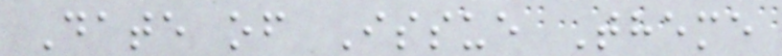Date of Issue Theme
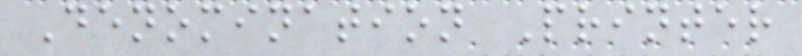Denomination Printer
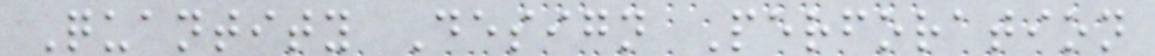Quantity Design Perforation
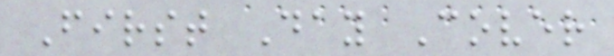First Day Cover
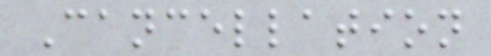Cancellation
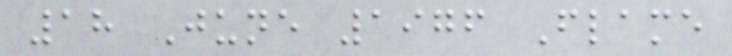18 June 1976 Flame
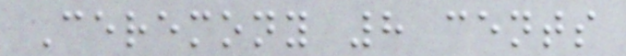Ceremony 8 cents
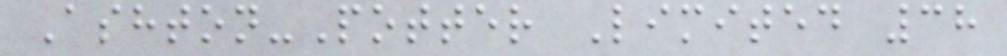Ashton-Potter Limited 38
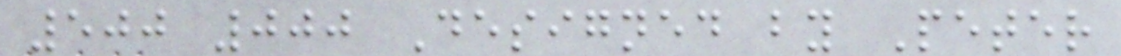500 000 Designed by Peter
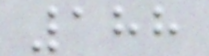188
